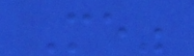Me"
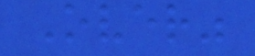Over"
